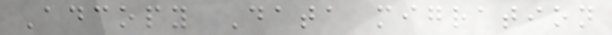Adcopy Data migration
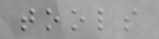tools
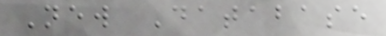New Database
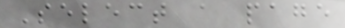Select a page
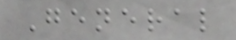General
